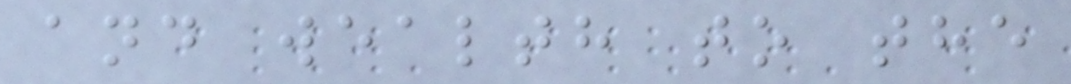and wealth to the
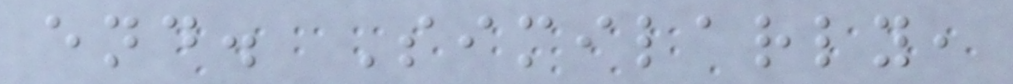end. Similarly,
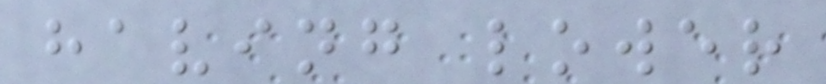having lower
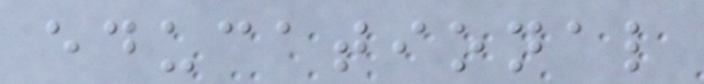educational
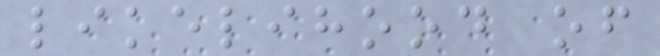likelihood of
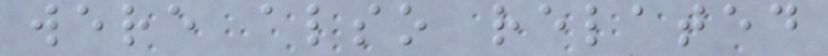were also related
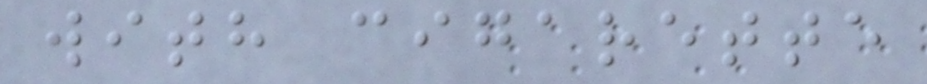with cigarette
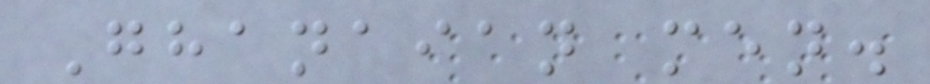Ghanaian men.
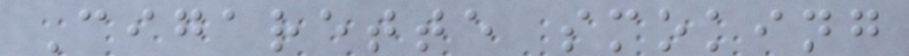Cigarette smoking
